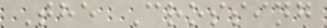The Crossing
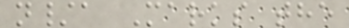n/a Marks the
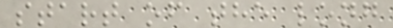start of the long
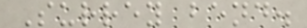Surrey bend.
